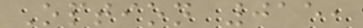Option 015,
